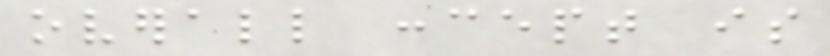overall concept is
